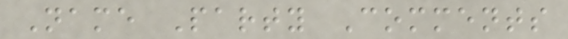Name Party Comments
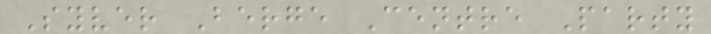Syver Berge Centre Party
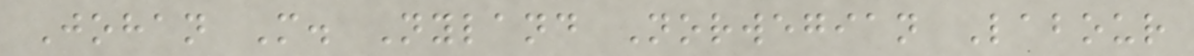Johan M. Nyland Norwegian Labour
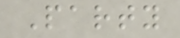Party
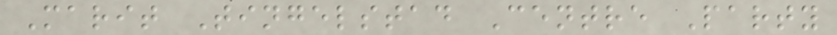Marit Tingelstad Centre Party
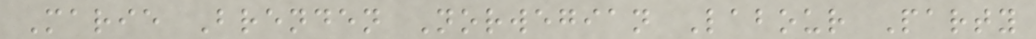Marie Brenden Norwegian Labour Party
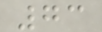73
